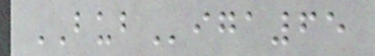BUBiga65
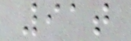91t
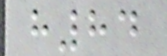h84
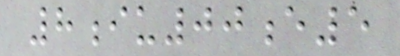8iu00e5
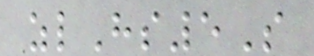zlHs5S
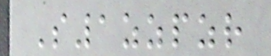S1zzpzr
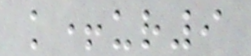k+ur9
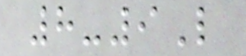8-9L
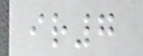ir7
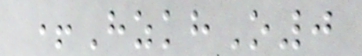+HzkhO0
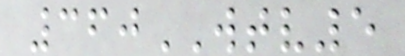360WTV5
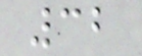32
